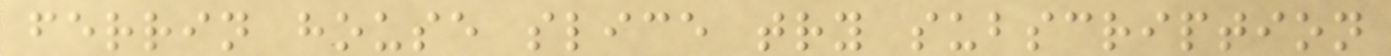ferrin house slice try subscription
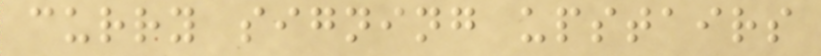curry signing upstairs
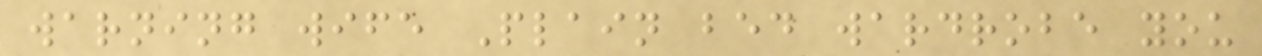warning wife Plain bed wardrobe you
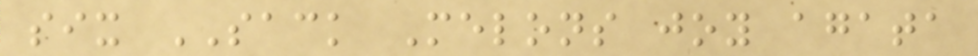six SACK Melons joy agata
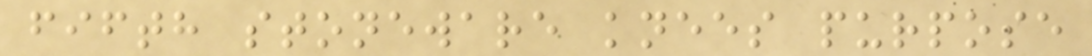fifth stoneware knees purpose
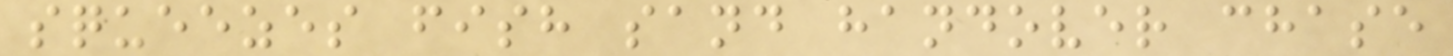squeezes fish sand handover chase
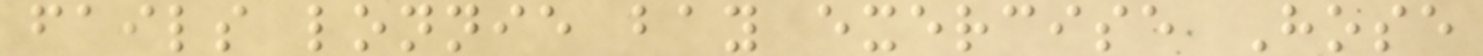fails lonnie bay exercise Hose
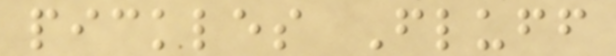pickles Fluff
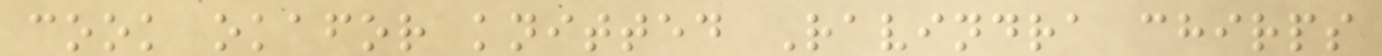cook okafor knitted Ravindra chirps
